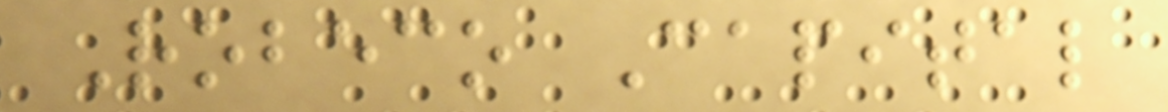Robeco Capital
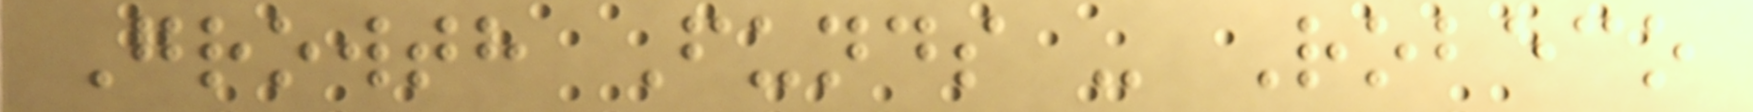Growth Funds - Robeco
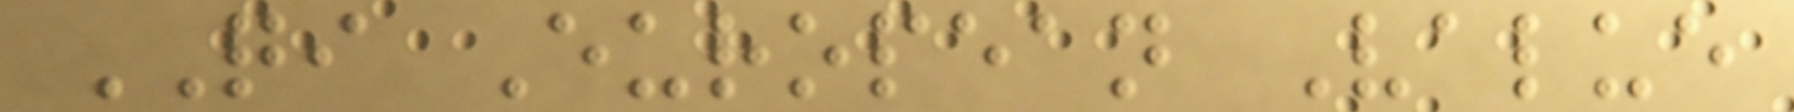QI European Value
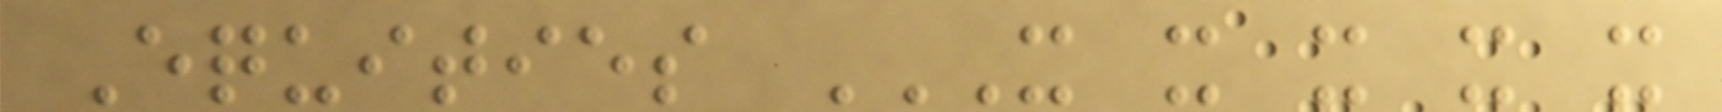Equities X X X X X
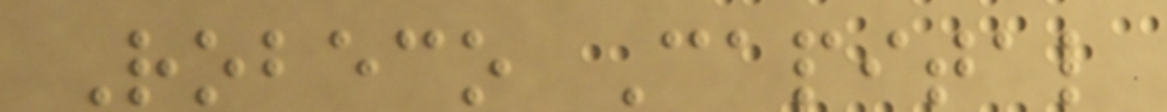Robeco Capital
